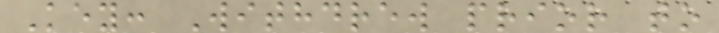Key: Withdrew prior to
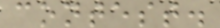contest.
